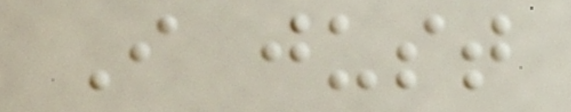I just
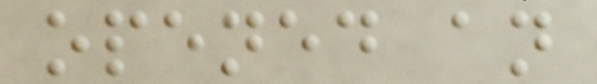opened an
